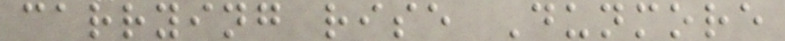carrying rise Dunmore
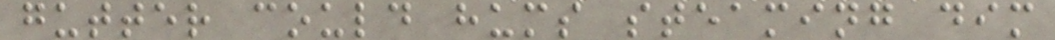gutter could hums steaming dim
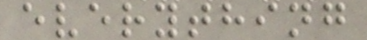everything
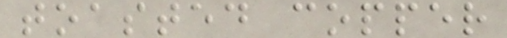toasted copper
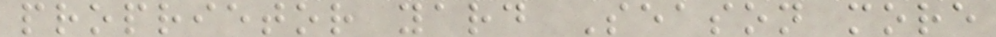proprietor yard Season more
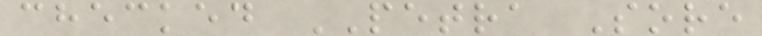checked PETRA Sore
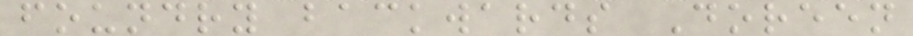foundry backwards Doreen
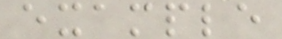example
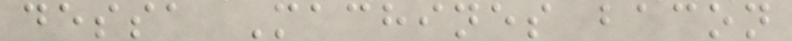dessa Machines bacon
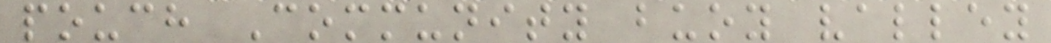pouch Community buoy valley
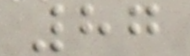87
